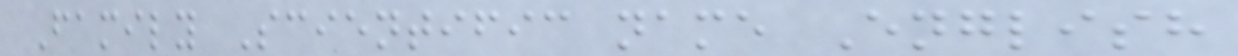Family Scientific name English
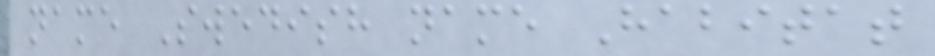name Swedish name Habitat
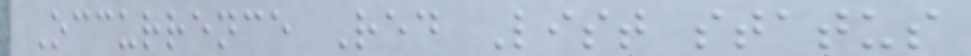Occurrence Red List status
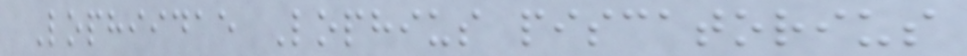Lophiidae Lophius piscatorius
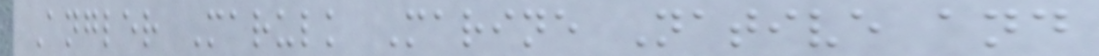Angler Marulk Marine Native and
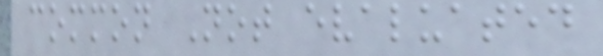common Not evaluated
